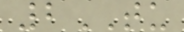2TU
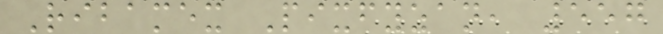Ribamex Pixfyzan, 557
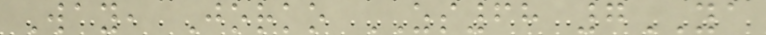Way, Jorko ZS68 7YA
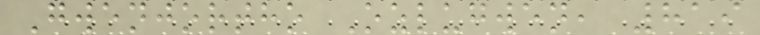Gwenjortho Ozlugwen, 819
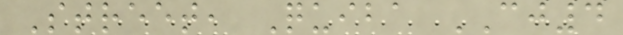Street, Quiba CJ4
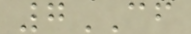7CF
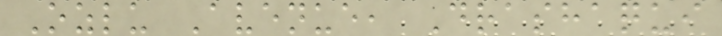Ozlu Avenue, Drashaqui
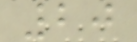20
